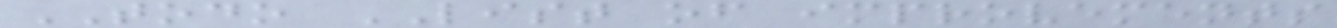TODO LIST of improvements
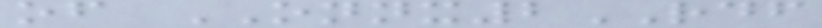of ONNX2RDF
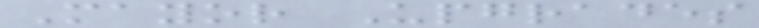Mayor Upgrades
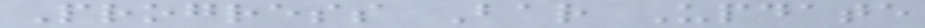Progress Bar Update
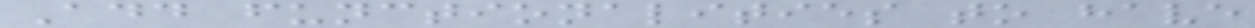Add functionalities to have
